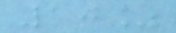10%
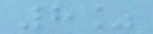8%
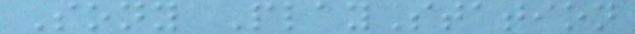Sony PlayStation
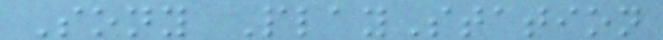Sony PlayStation
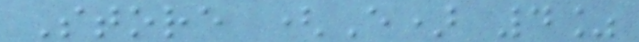Store (E) 4%
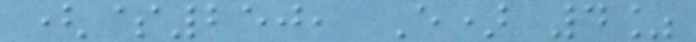($250, E) 4%
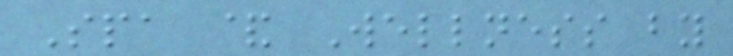Spa & Wellness by
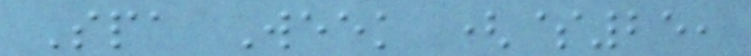Spa Week ($25,
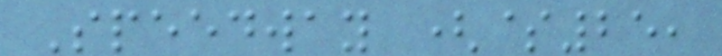Speedway ($25,
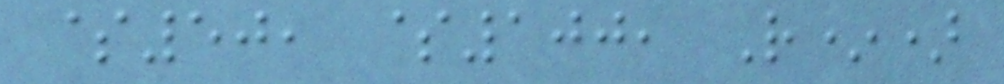$50, $100, R*)
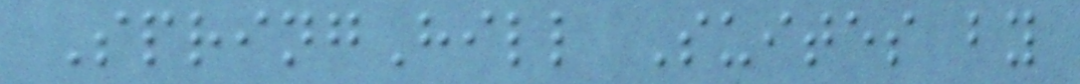SpringHill Suites by
